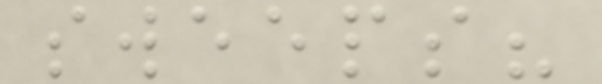sweeps?
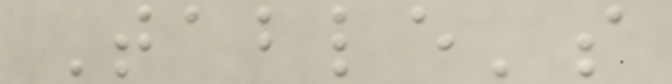Table's
